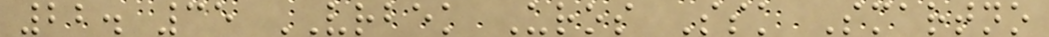22. 35 VRBEK Uros Ssk Smartno
